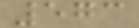573
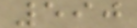590
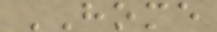HOME
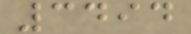3494
